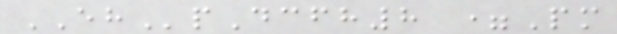EHpDcfh8 =Pm
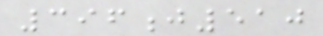396j510
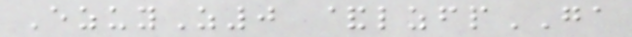EzuyZ0 &lzfpGA
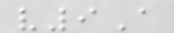v9A
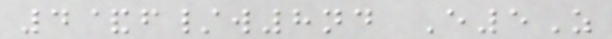4&f/w8nd E5Z
